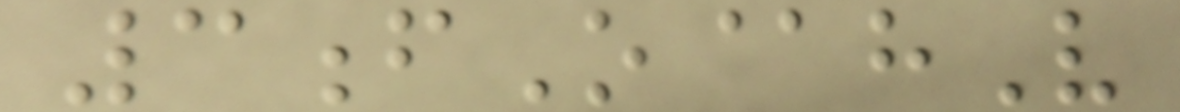3fO@hV
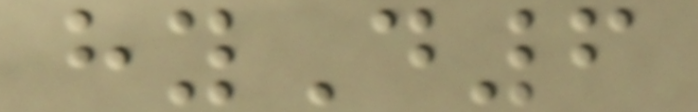hyD6
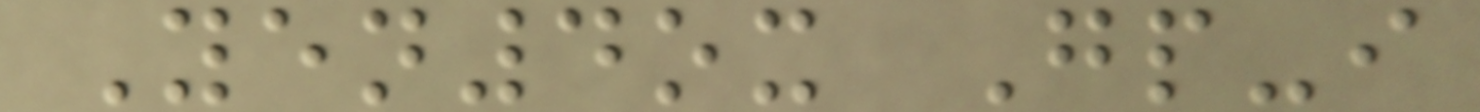Yen4ox Gp-i
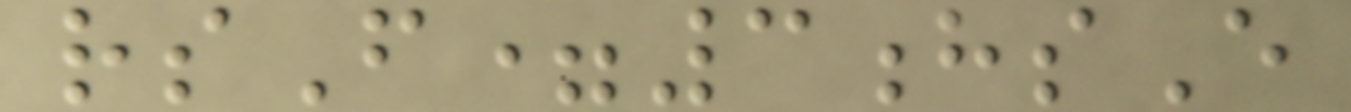rsF=3hsE
